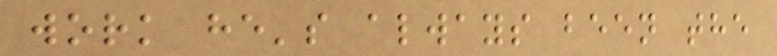work he's always been the
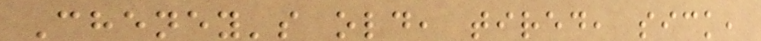Cheney's old, tired, sick,
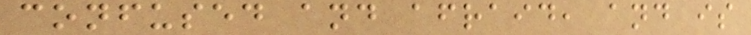confused and afraid, and is
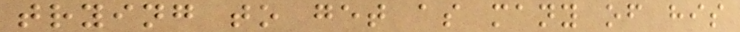trying to get as many of his
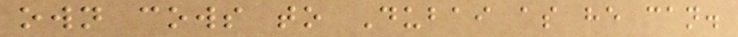own cows to Dubai as he can.
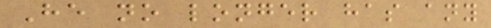He no longer has any
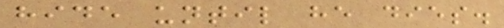hide until he dies.
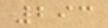293
